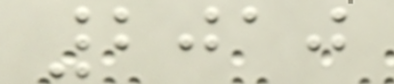2010
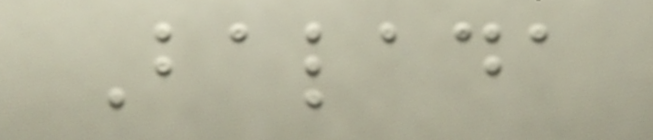Balada
